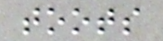toots
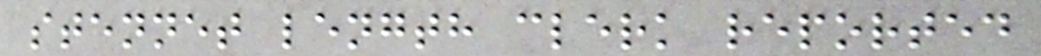stennet length clerk reported
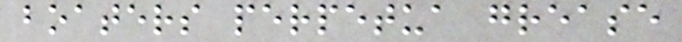boaters perpetua grease
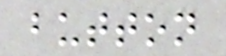button
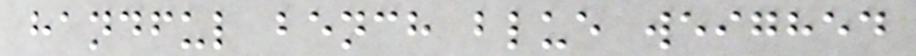handful bench blue weighed
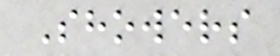Showers
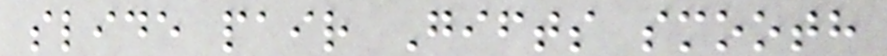slide pair Gifts smooth
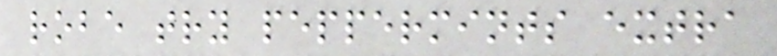robe try peppermints extra
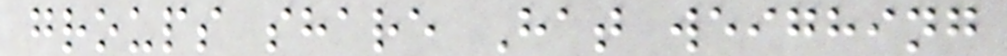groups share Hat weighing
